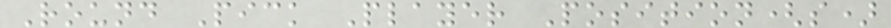Round Pick Player Position(s)
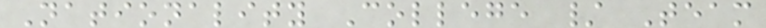Nationality College / Team
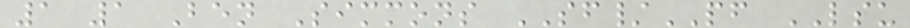1 1 Ben Simmons SF/PF LSU
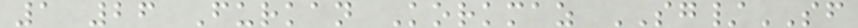1 26 Furkan Korkmaz SG/SF
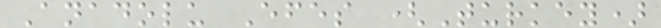Anadolu Efes (Turkey)
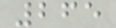265
